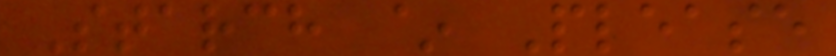Starch ~ Please
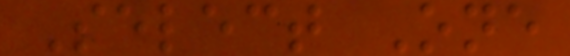Select One
